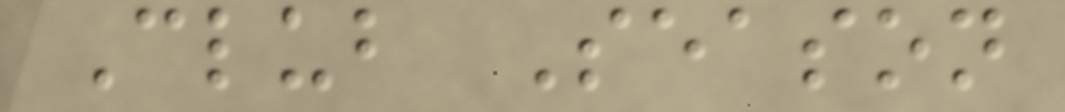Club Season
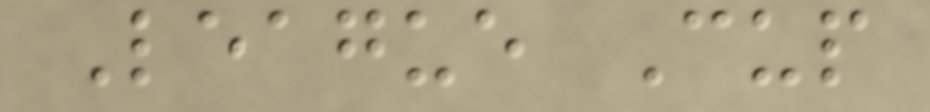League Cup
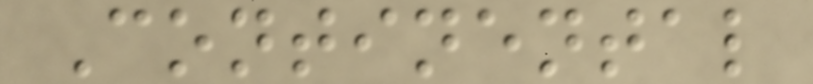Continental
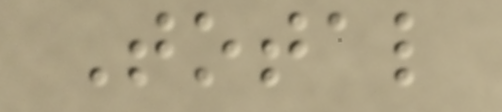Total
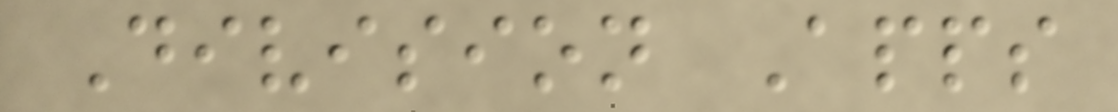Division Apps
